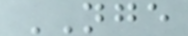NGE
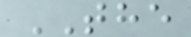THE
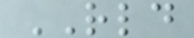RLD
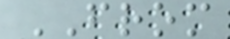FROM
